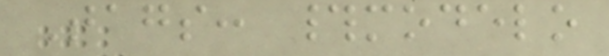Tags: #modelo
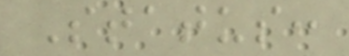Status:
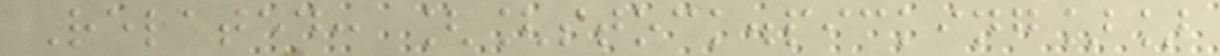Related: [[stock.picking]]
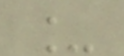_
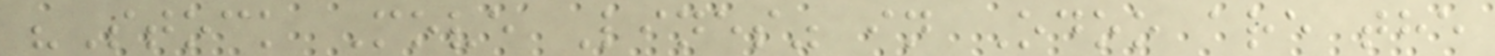"Stock Move Lines" in Odoo are the
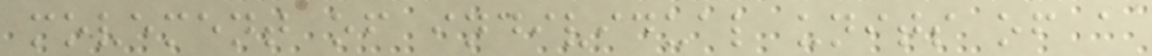movement of individual units of a
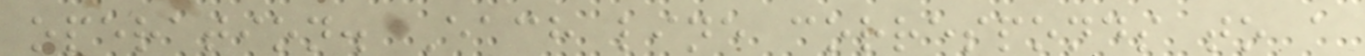operation. Each line corresponds to a
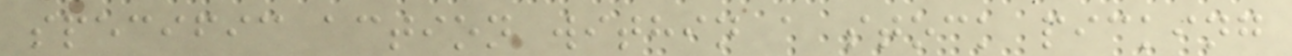specific action within a stock picking
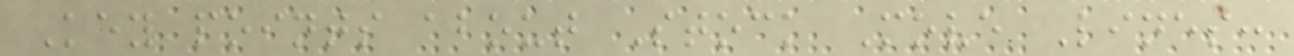Key points about Stock Move Lines:
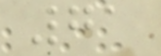71
